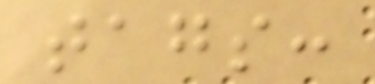tags:
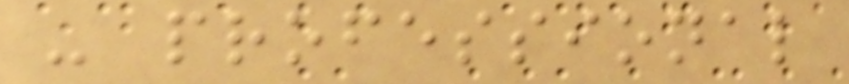- professional
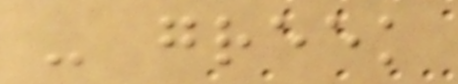- greek
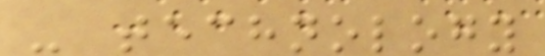- technology
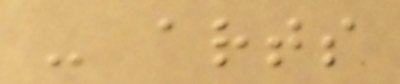- arts
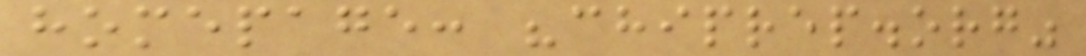homepage: "chiprep.org"
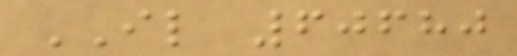IL 60680
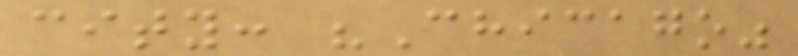city: "Chicago"
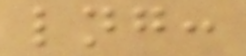lng:
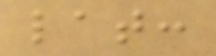lat:
